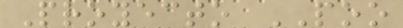Proyecto POO
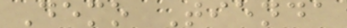Demo Tienda
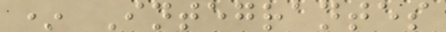* Integrantes
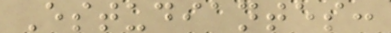Estudiantes:
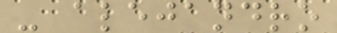- alejandro
